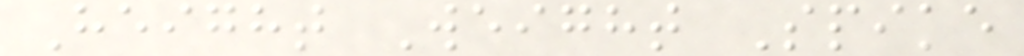Height Weight Spike
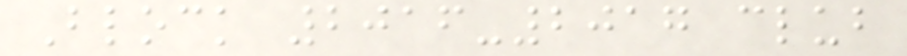Block 2016-2017 club
